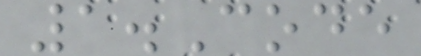1.Code
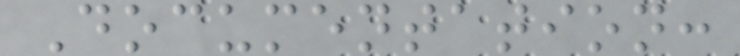Documentation:
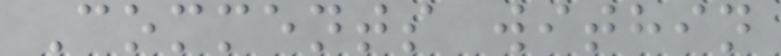Comments within
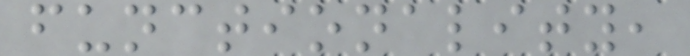functionality,
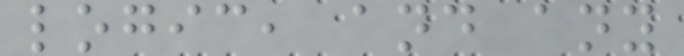logic, and any
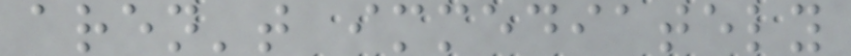aren't immediately
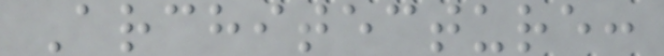Architecture:
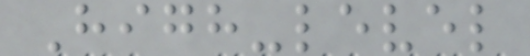High-level
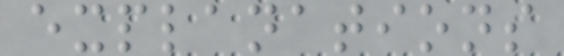explanations
